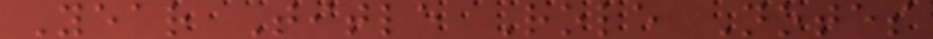Year Title Role Notes
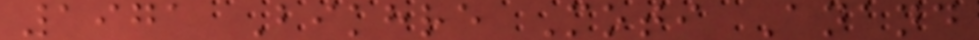1971 Bikhre Moti Anand
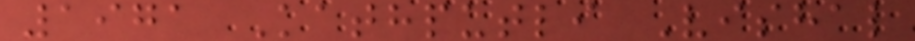1971 Kathputli Vishal
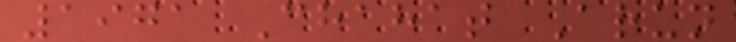1971 Chahat Arun
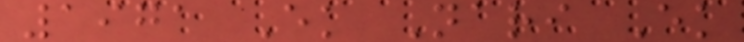1971 Ek Nari Ek
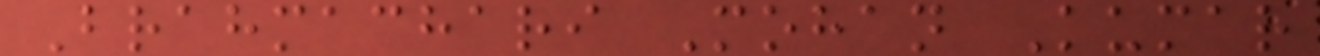Brahmachari Mohan Kumar
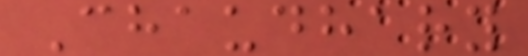Chaudhary
